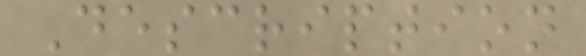Description
